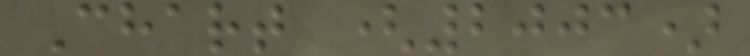Chart (2003)
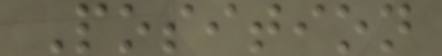Position
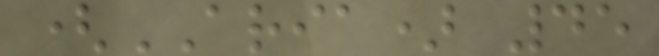(ARIA) 45
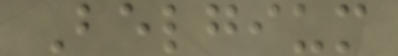Belgium
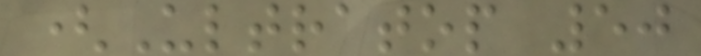(Ultratop 50
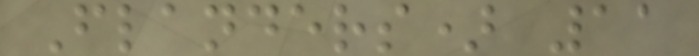Flanders) 11
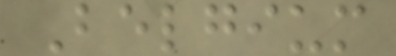Belgium
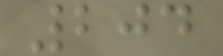204
